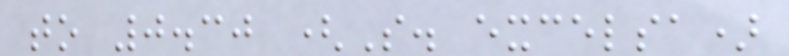to 0.30 (S. excelsa)
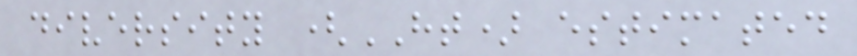diversity (HT) estimated
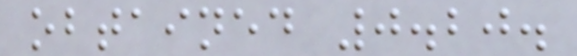obtained 0.20.
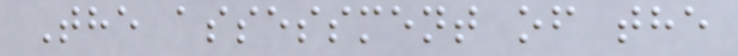The assessment of the
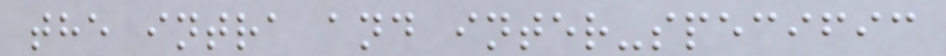the intra and inter-specific
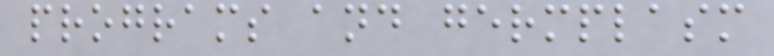programs and germplasm
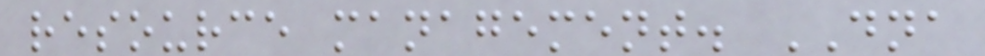resource management. DNA
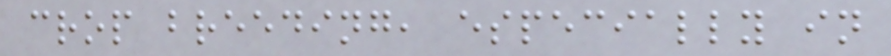crop breeding, especially in
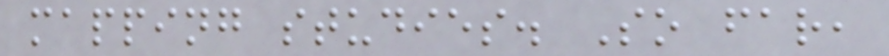mapping studies. So far,
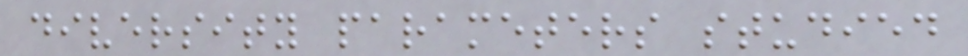diversity parameters studied
